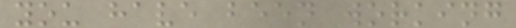you have been working
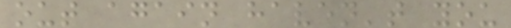out again haven't you
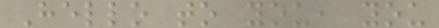Hello to you, you
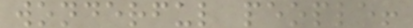wonderful people!
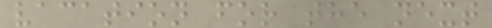vacation for the next
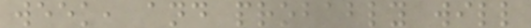week, and probably will
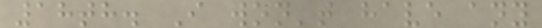18th. I won't have any
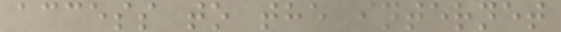access to the internet
